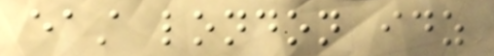east london idz
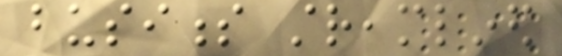business streamlined
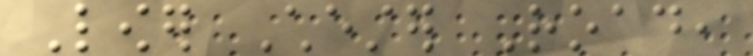Lower Chester Road,
